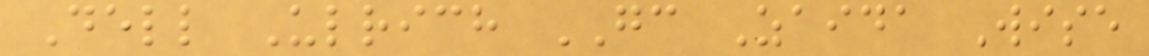Dell Ulrich GC Zaida Wise
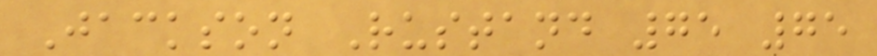Jackson Rustand 75 75
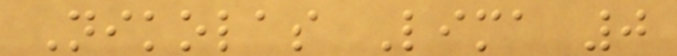Nikolas Lima 0
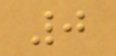0
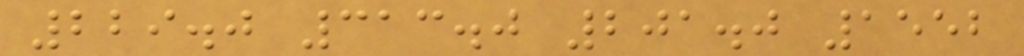229.0 313.0 201.0 1552
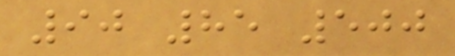90 85 500
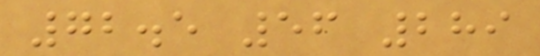72.5 56 289
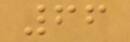66
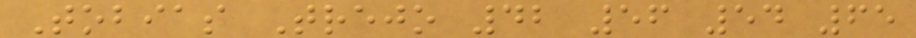Tobias Trejo 42 56 54 65
